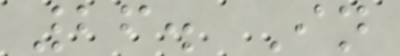26. In
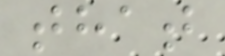that
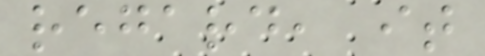regard, it
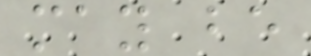may be
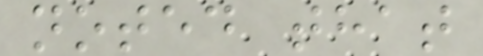noted that
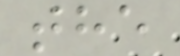the
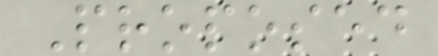Proposed
